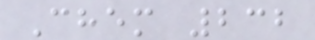Chem 232
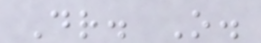Dr. O.
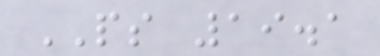PS 19.1
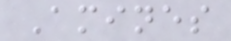Amines
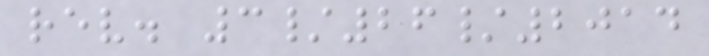rev. 3/26/2014
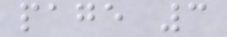page 3
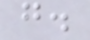g.
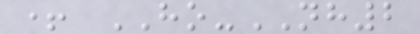+ HO-NH2
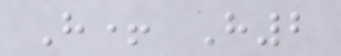H+ H2
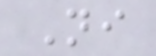Ni
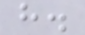h.
